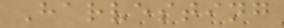Harvesting
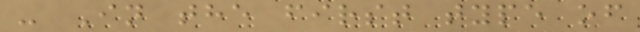- In the first type of
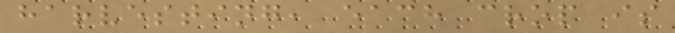harvesting, each crop is
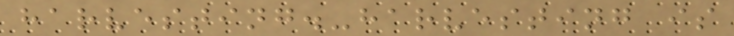harvesting.-harvesting is
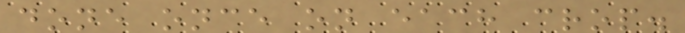done once on each crop.
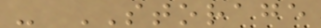- STORAGE
